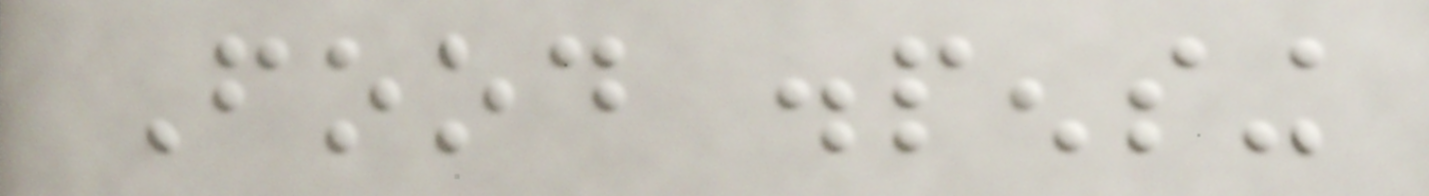Food dispensing
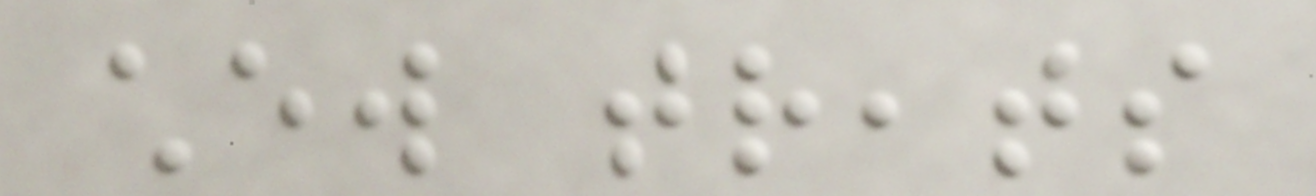chew treats
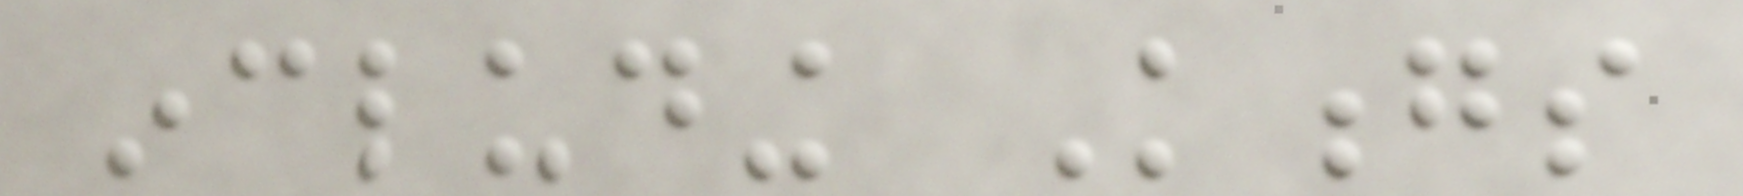including Kongs
